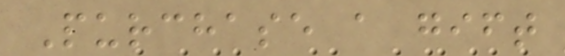Purchase a gift
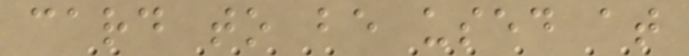card to be used at
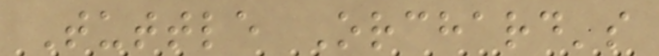Tuttle Orchard's
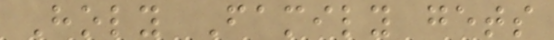Holy Family gets
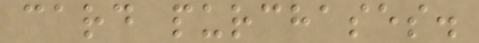card purchases.
